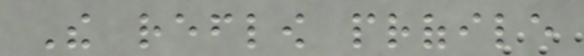The reflow profile
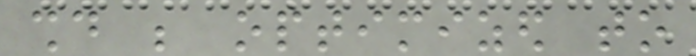should be optimized to
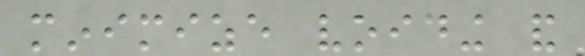minimize voiding and
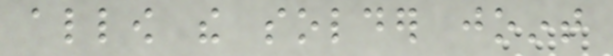allow the solder joint
